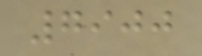7900
